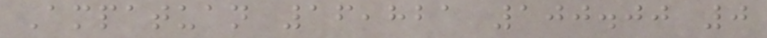Ampatuan 16,821 100.00 0
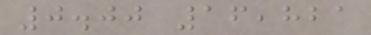0.00 16,821
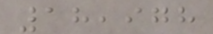18,978
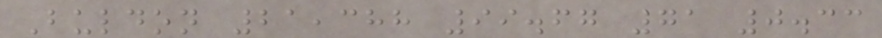Buldon 21,388 99.67 71 0.33
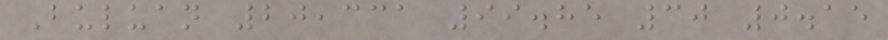Buluan 20,331 99.85 30 0.15
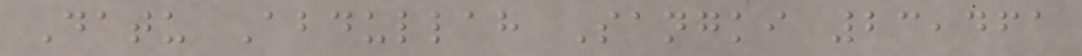Datu Abdullah Sangki 23,461
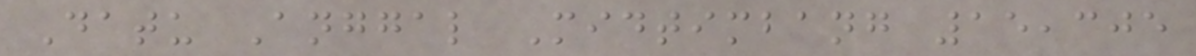Datu Anggal Midtimbang 15,305
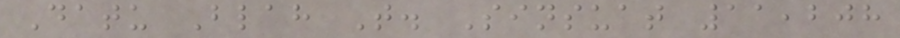Datu Blah T. Sinsuat 11,208
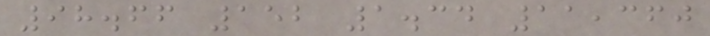98.66 152 1.34 11,360
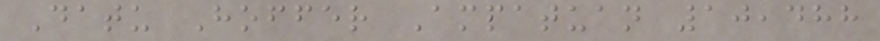Datu Hoffer Ampatuan 10,488
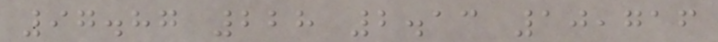97.87 228 2.13 10,716
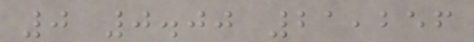0 0.00 21,256
